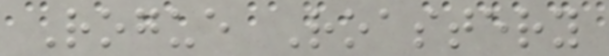Rogue Roastery
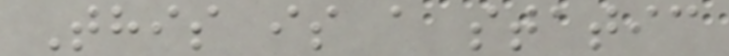This is a static
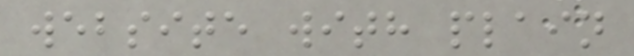website with plain
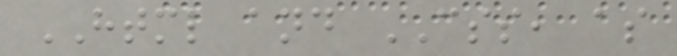HTML and CSS, as
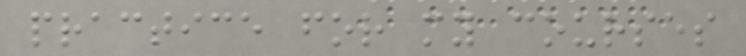practice for my courses
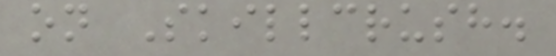on Skillcrush.
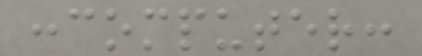:computer:
